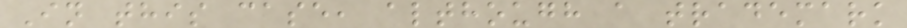In this case, although a trademark
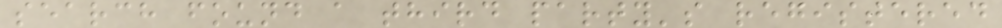search found a third party's registered
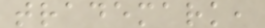trademark,
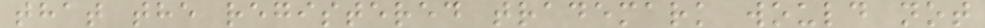that the registered trademark would not
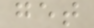get
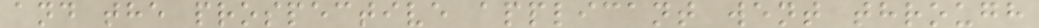and the prospective applicant went through
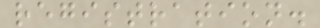registration.
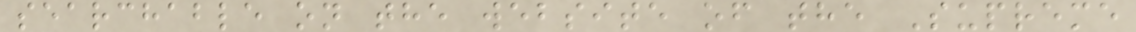searchable on the website of the Supreme
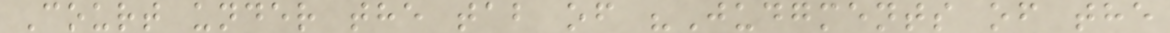Court under the tab of "Judgments of the
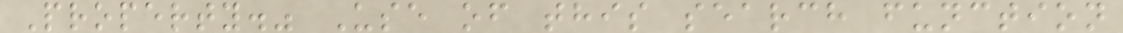Property." Use of this search function
